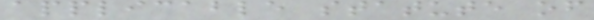applicable statute of
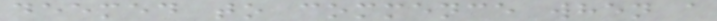deemed to commence when a
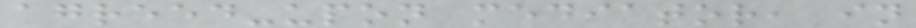agreed-upon mediator, in
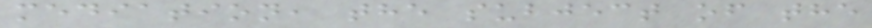mediation, the subject of the
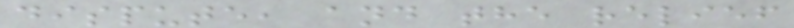dispute, and the relief
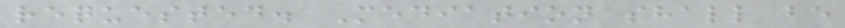requested. Mediation shall be
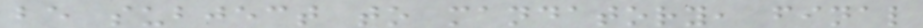be subject to mandatory, final
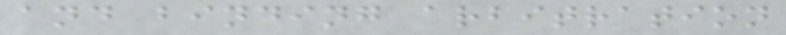and binding arbitration
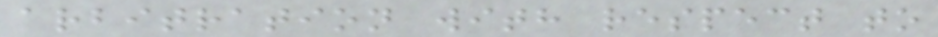arbitration with respect to
